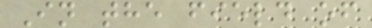In the field of
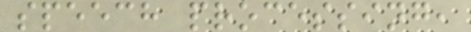speech processing,
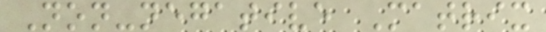Non-negative Matrix
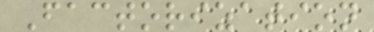Factorization
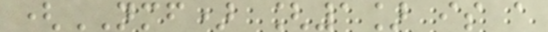(NMF) [1] is a
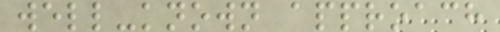well-known approach
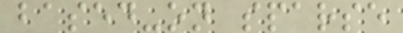based-on sparse
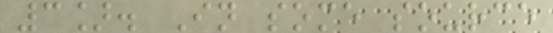3]. In some source
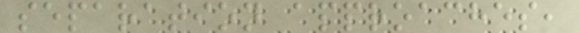separation approaches,
